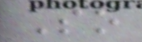So
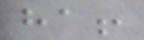ha!
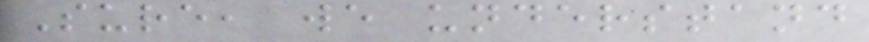Sure, we understand
